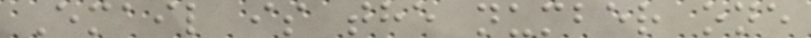Email is the number one
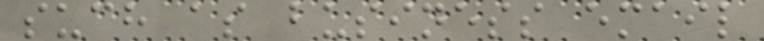such as business email
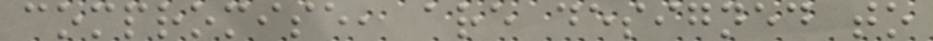compromise, are designed to
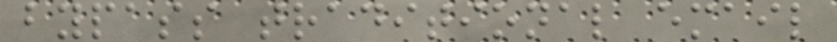bypass traditional email
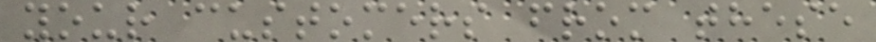your customers from these
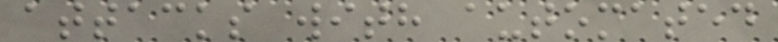attacks with automated
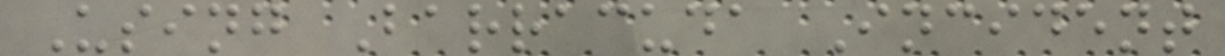Using Barracuda Incident
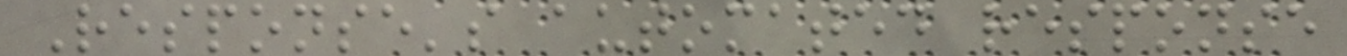Response's automated response
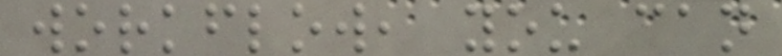workflow, you can
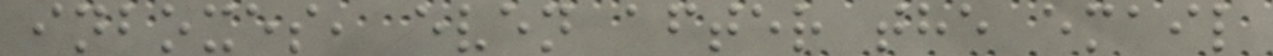inboxes, even after the email
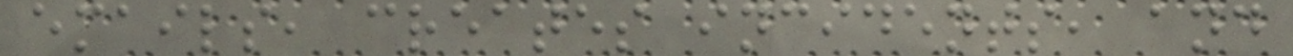emails, creates incidents, and
